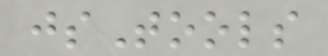jsTools
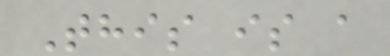This is a
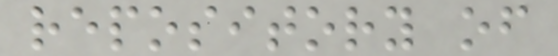repository of
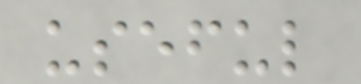useful
